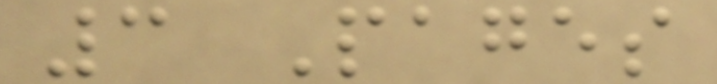3 Pages
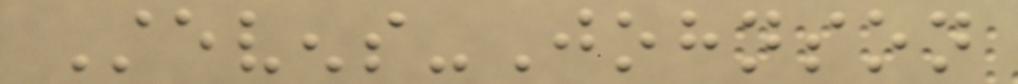Stevens-Johnson
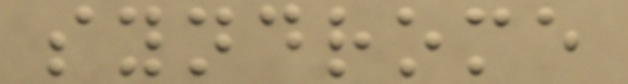syndrome
